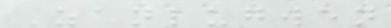Zanlugwen
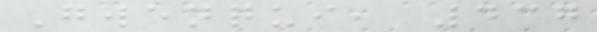Gwenqui, 437
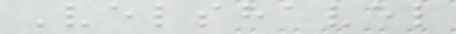Velshavel
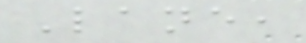Lane,
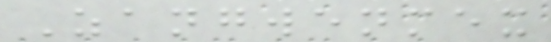Zangwenmex
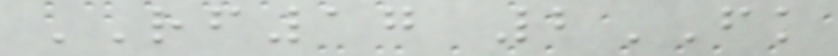RF17 2FK
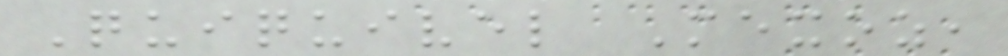Quiquivel Mexoz,
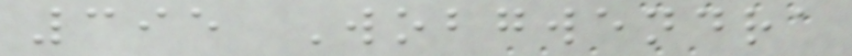395 Wobgwendra
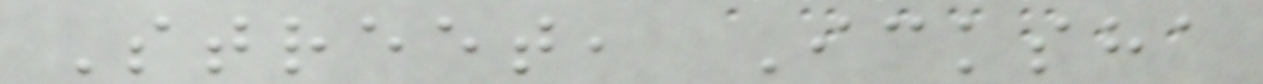Street, Icksha
